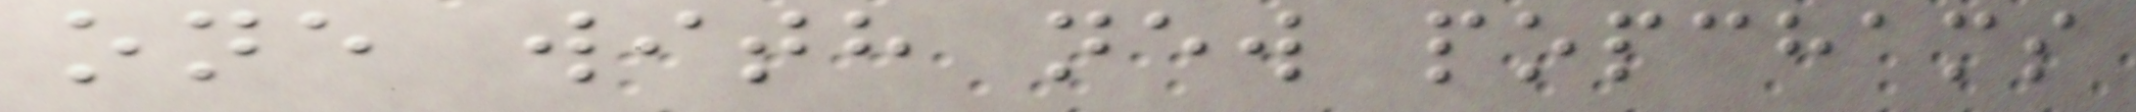one with new popchams
